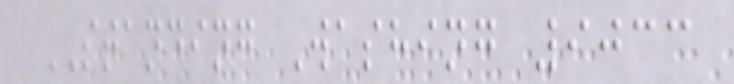STANDING Washing 9033
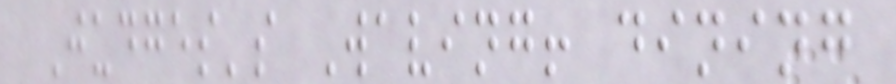Judges's Waving! dining
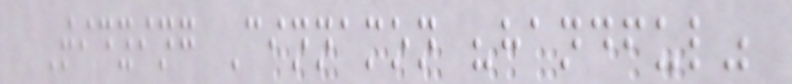Tidying Cinnamon "handful"
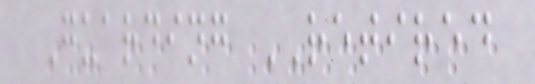Guarding RETIRED
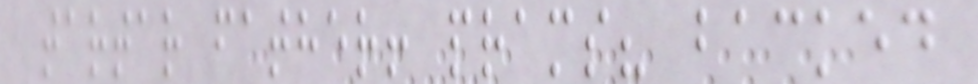tartar father! prams? backed
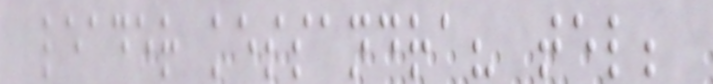leader kessandra? tel;
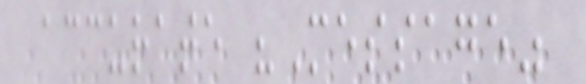accurate "Message"
